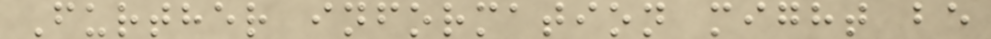Further information might be
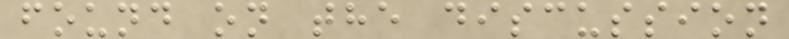found on the discussion
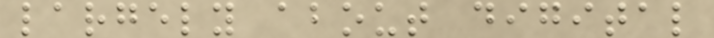largely about digital
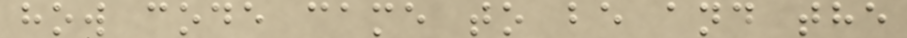how code came to be and the
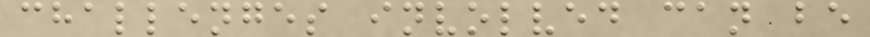challenges involved can be
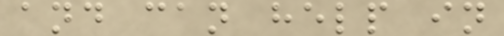and can help in
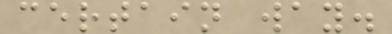certain way.
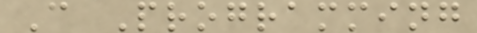C Programming
